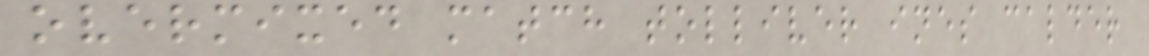overmixed match tolliver ines calder
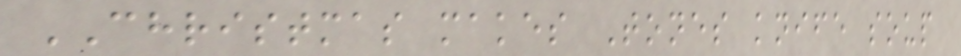CHRISTMAS makes Tones knife soup
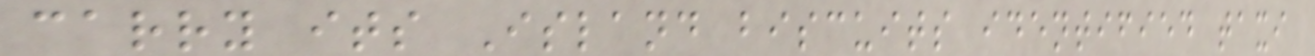carry its Island biscuits identified taxi
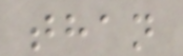than
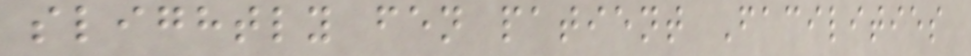slightly fen patient Facilities
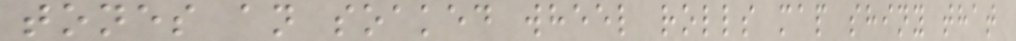tones an soaked wheel rolls map shiny that
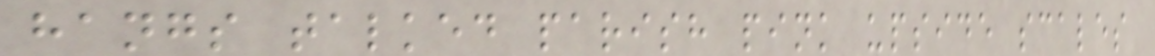hangs talked parish pink upside scales
